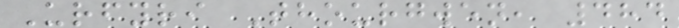Urfyri Thourgwen, 484
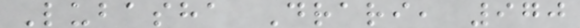Lubasha Drari, 970
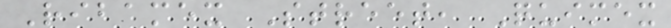Ribamex Street, Quimex
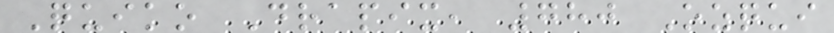Quiko Drapix, 780 Ozqui
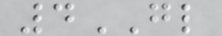4GL
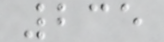235
